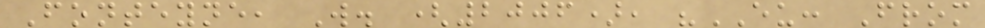Fonteyne, W. (2006), "EU: From
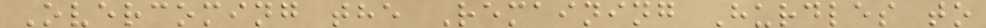Overcoming the Remaining Hurdles to
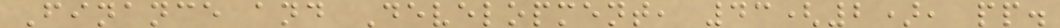Finance and Development, 43(2), pp.
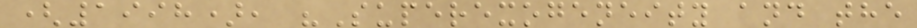(1998), "Superexogeneity and the
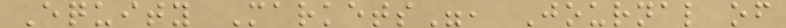Equity Markets", Journal of
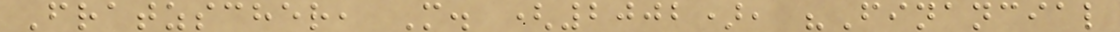Fratzscher, M. (2002), "Financial
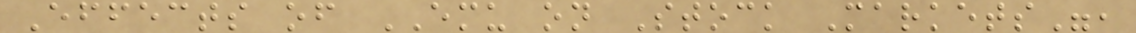Effects of EMU on Stock Markets",
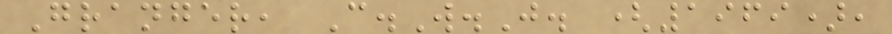Granger, C.W.J. (1969),
